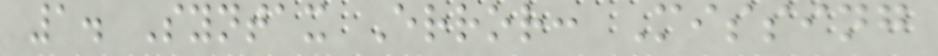1. Syntax Error: Missing
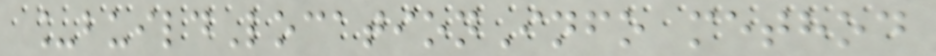_buildLocationInfo method
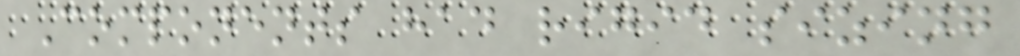Components had rigid sizing
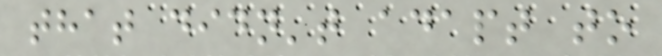that didn't adapt to
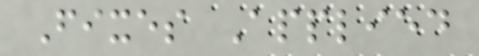Fixes Applied
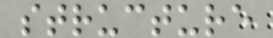structure
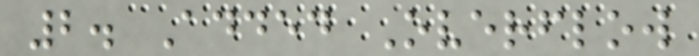2. Added Overflow
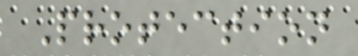Protection
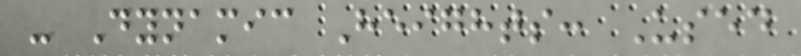- Dynamic Heights: Used
